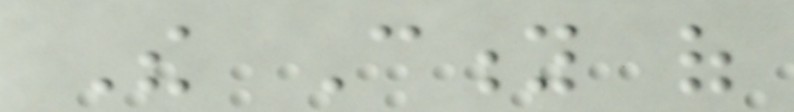The City of
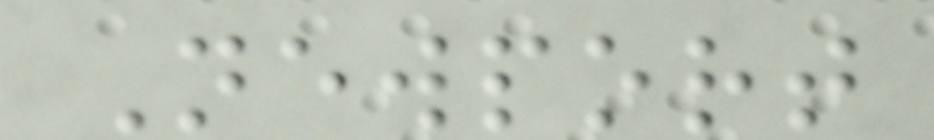Newport
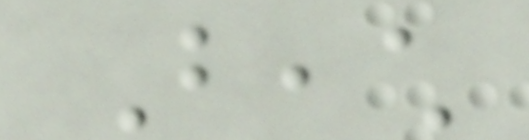Beach
